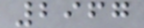2967
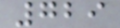729
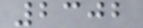2302
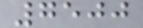7500
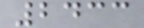2433
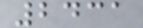2431
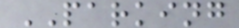PARKING
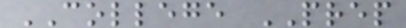COLLEGE PREP
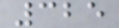325
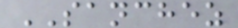SANCHEZ
